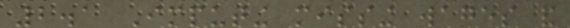2.1 Imputing missing wages and
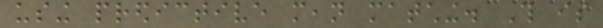using predictive mean matching. This is
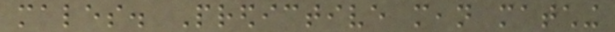males. Predictive mean matching
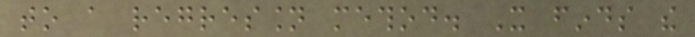to a regression method. It finds the
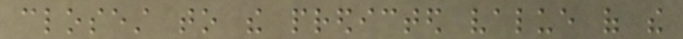closest to the predicted value of the
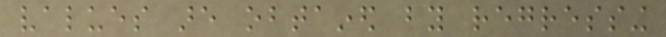values are obtained by regressing
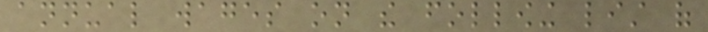annual wages on the following list of
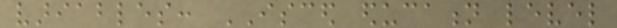variables: ISCED education level
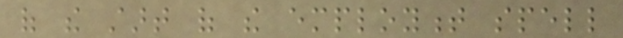of the start of the employment spell
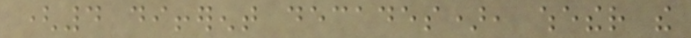(4 different decades), whether the
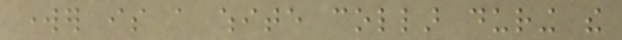worker is a white collar during the
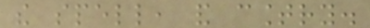the spell, and country.
